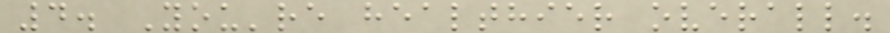4. You're healthier overall.
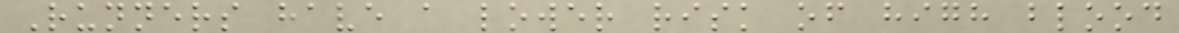Runners have a lower risk of high blood
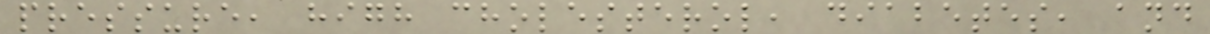pressure, high cholesterol, diabetes, and
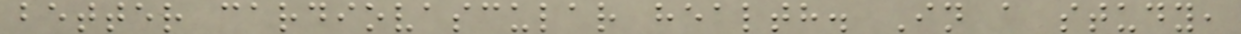better cardiovascular health. In a study,
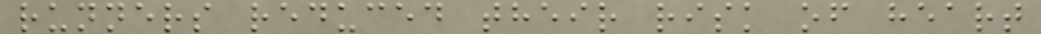runners reduced their risk of heart
